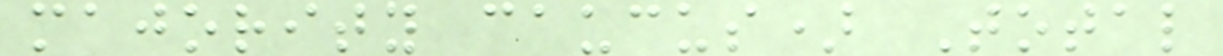majority caucus) Total
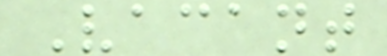Vacant
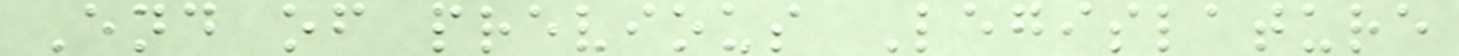End of previous Legislature
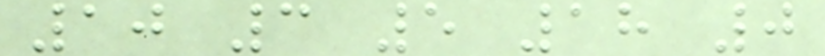10 3 5 18 0
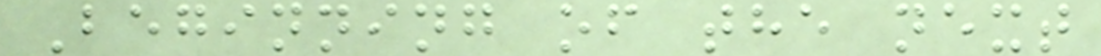Beginning of the next
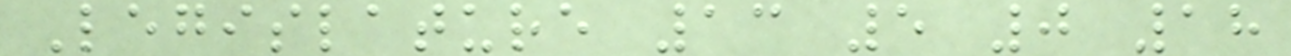Legislature 13 5 0 18
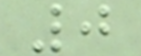0
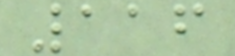116
